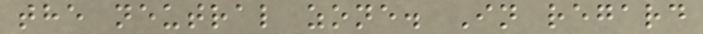the neutral zone. In regard
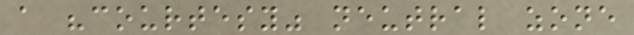a "courtesy" neutral zone
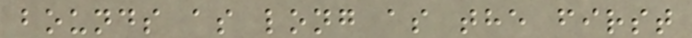bounds as long as the first
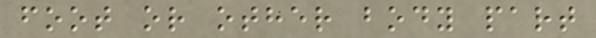foot or other body part
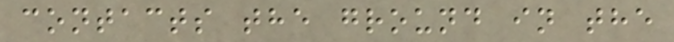contacts the ground in the
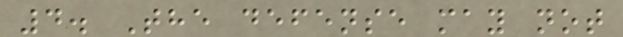4. The defense may not
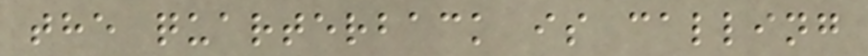the quarterback is calling
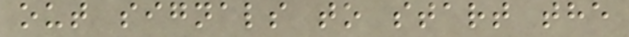out signals to start the
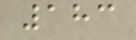183
